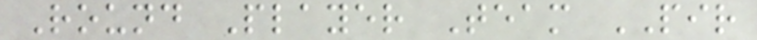Round Player Team PIR
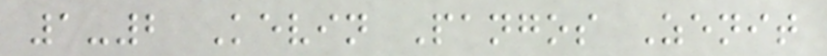1-2 Kevin Pangos Zenit
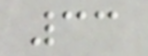33
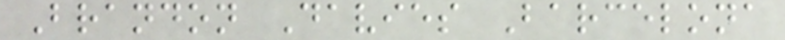Brandon Davies Barcelona
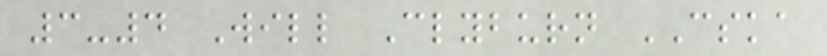3-4 Will Clyburn CSKA
